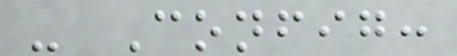- Config:
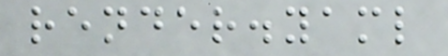render.yaml
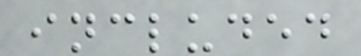included
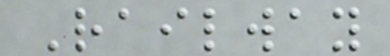Railway
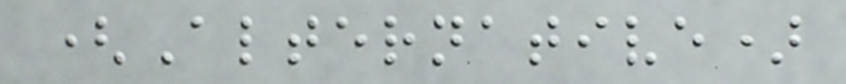(Alternative)
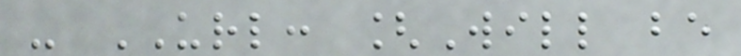- URL: [Will be
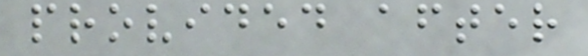provided after
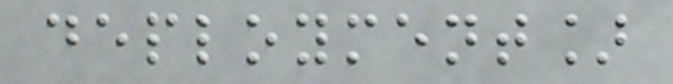deployment]
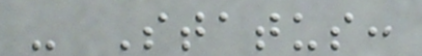- Status:
